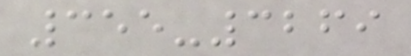355-3269
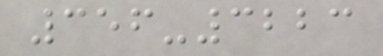356-3223
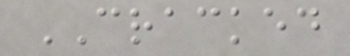CRACKED
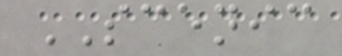SCENIC
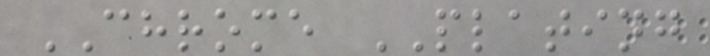CHROME PLATING
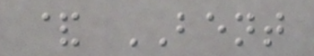& BENT
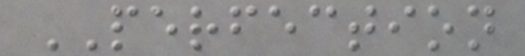PERFECTION
